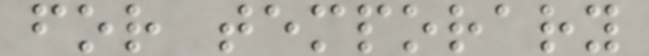for temporary
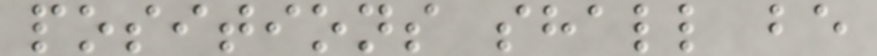positions shall be
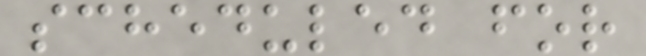scheduled for
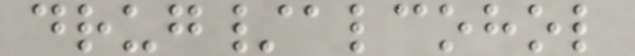drug/alcohol
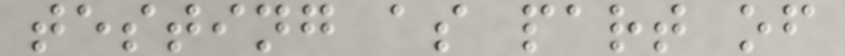testing as part of
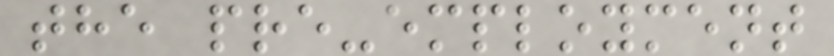the pre-employment
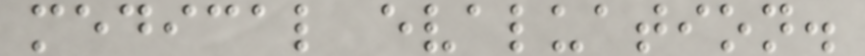medical evaluation.
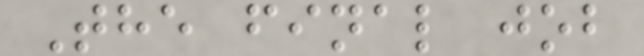The final job
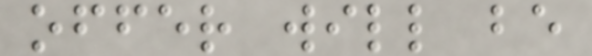offer will be
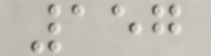157
